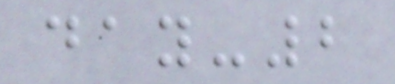day-2
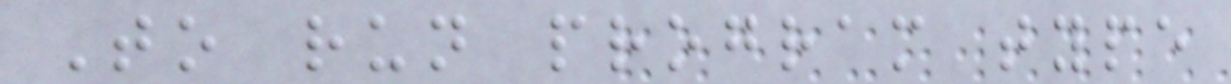To run program type
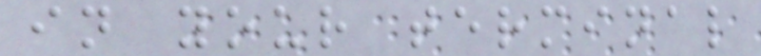in your terminal
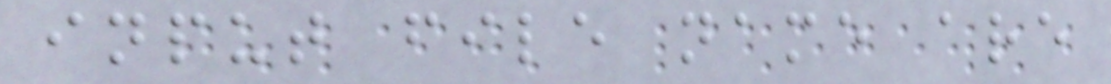input file name are
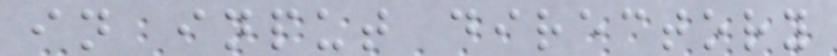in input directory
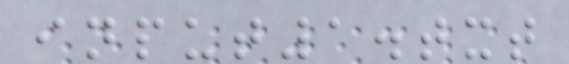input1.txt
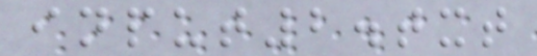input2.txt
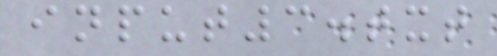input3.txt
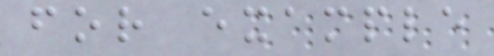for example
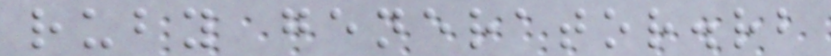ruby generator.rb
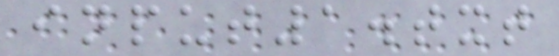input1.txt
